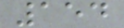154
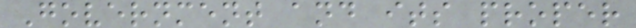Government and its proper
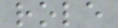role
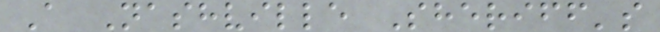A Nashville Sheriff's
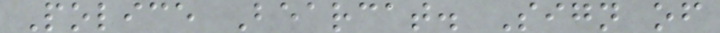Police Bearcat. Sign of
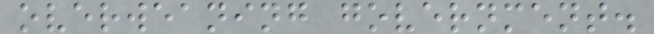overweaning government.
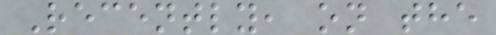Recently, on the
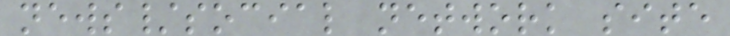news/social network site
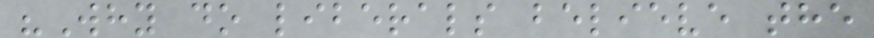"Why do liberals believe the
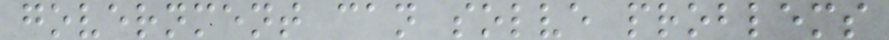government can solve problems
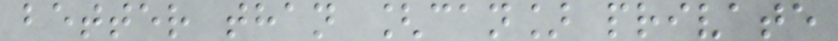better than [can] private
